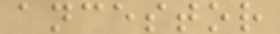ancestor
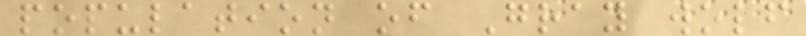population of Gray wolf
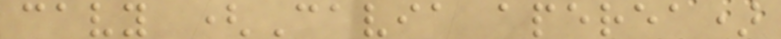cavy (Cavia aperea)
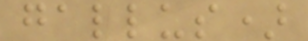gallus)
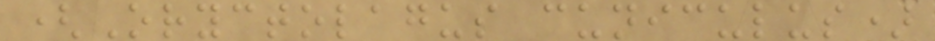(Oryctolagus cuniculus)
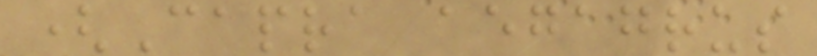(Capra aegagrus
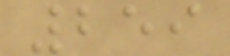259
